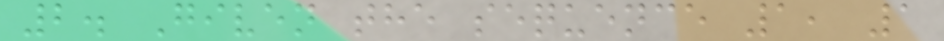2. Given the sequence 1, 1
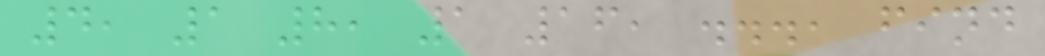4, 1 8, 1 16, ..., find
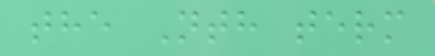the Nth term
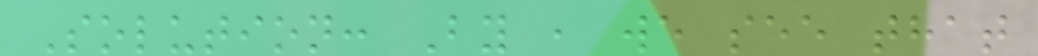Solution: By , we see that
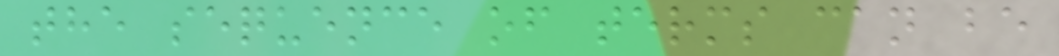the sequence of terms can be
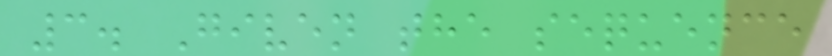3. Given the sequence
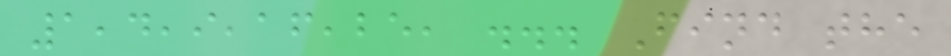1,4,9,16,25, ... Find the
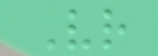Vr
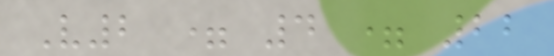V2 = 4 = 22
